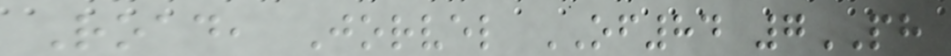Road, Jorvel OF84 7PH
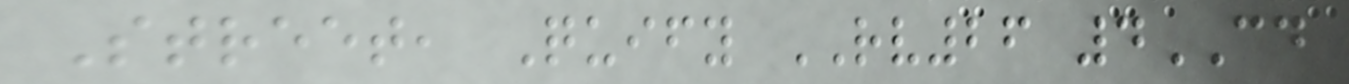Street, Quify RV26 4CD
